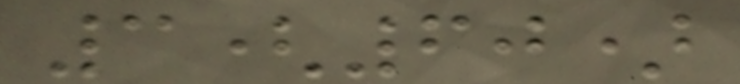3(60)
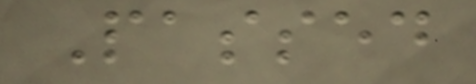Passed
